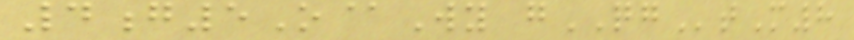4g5O@Wy gQGtM8
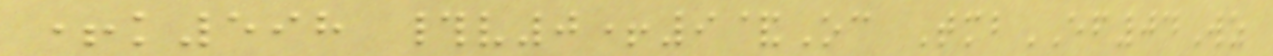+k598 #v0+9&Oc TmbEF04Wz
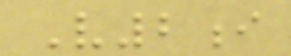V2i
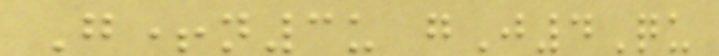G+n3u gJ4Qu
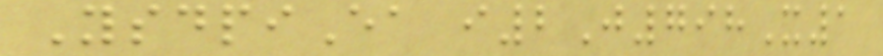YsdpiEa i2J798X1
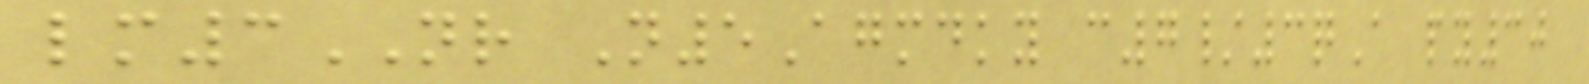lm3NR N5Agmdky c7/3qA py30
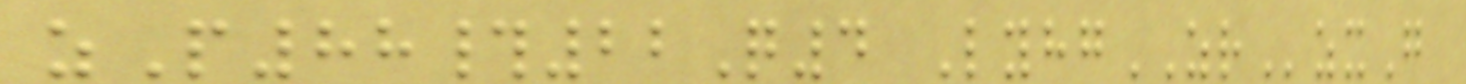zP88#22Q4 LyhgZRzxG
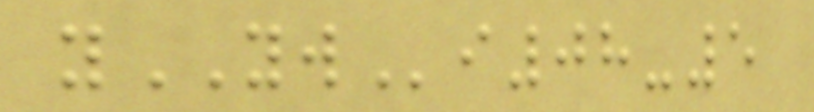yYWi08-5
